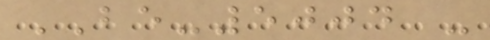BE-5004 -
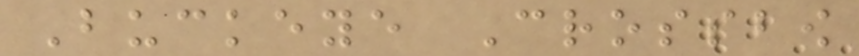Buckeye Crossbow
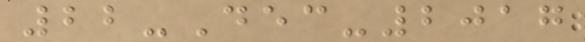22-Dec-2017
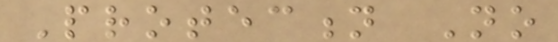Protection No
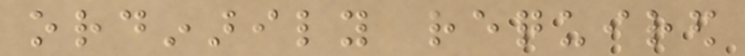ordinarily required
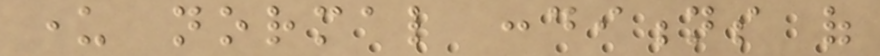under normal conditions of
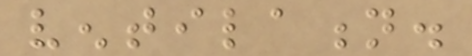ventilation.
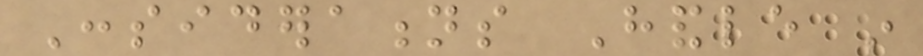Considerations Handle in
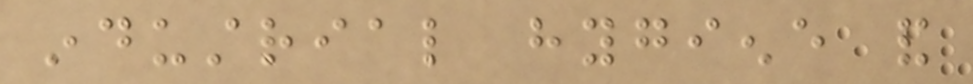industrial hygiene and
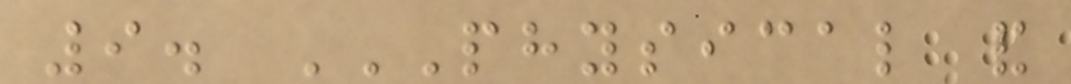9. PHYSICAL AND
